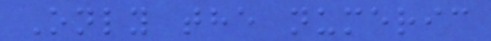Only the numeric
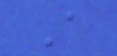A
